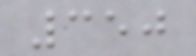350
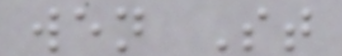wen St
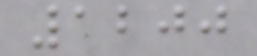1200
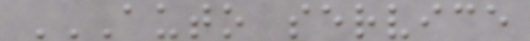AUTO SERVICE
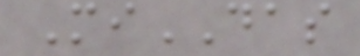MiDAS
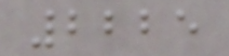2225
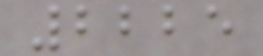2225
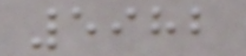5982
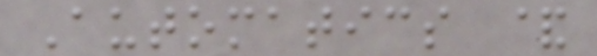Automatics &
